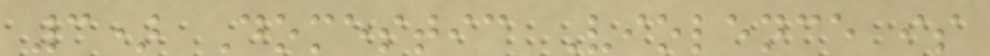3) Domestic Violence is
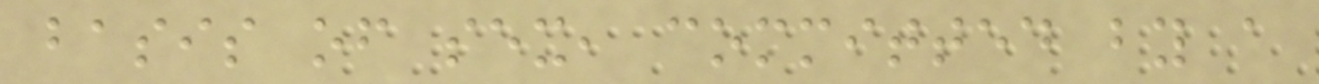basis of sex, committed by a
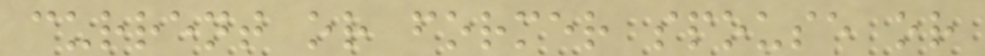current or former spouse or
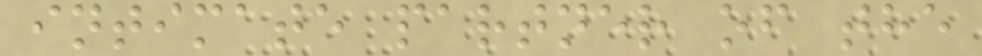intimate partner of the
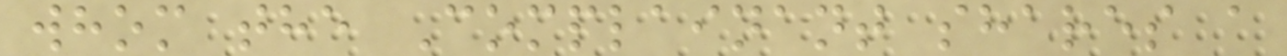whom the Complainant shares a
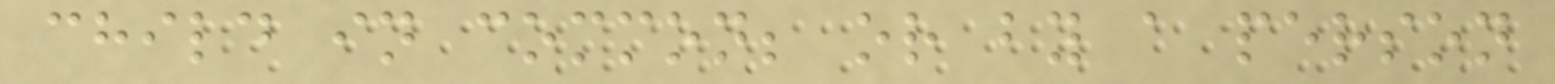child in common; or by a person
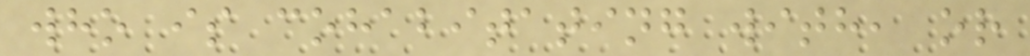who is cohabitating with, or
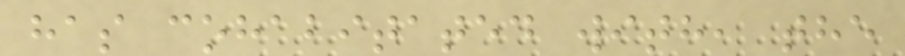has cohabitated with, the
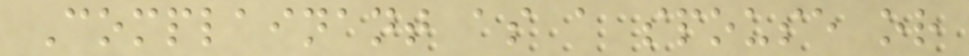Complainant as a spouse or
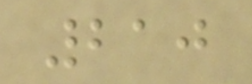210
